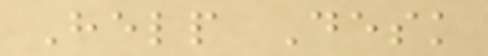Help Desk
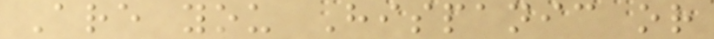Are you Hispanic or
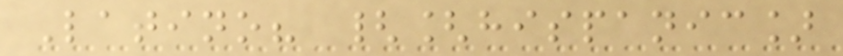Latino? {[hispanic]
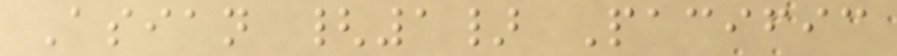Asian {1} Pacific
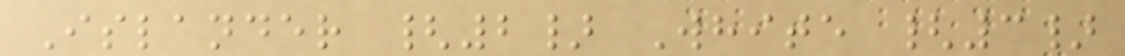Islander {2} White {3}
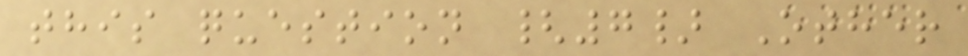this question {7} Other
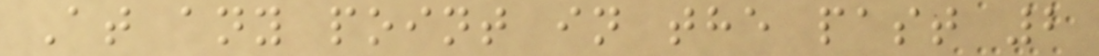At any point in the past 2
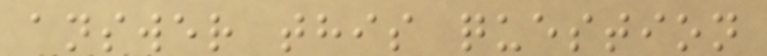answer this question
